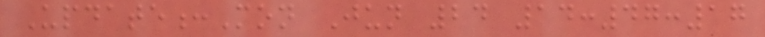Update:Mon Jun 24 14:47:17
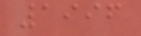1996
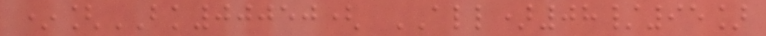*[BK00050( ALL)08/95]
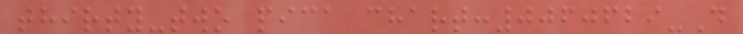thirty-two pica chart:0060629-D
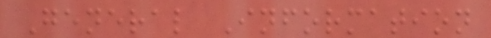General Information
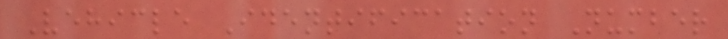Vehicle Identification Number
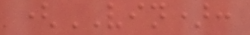(VIN):
